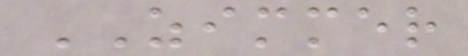ZIMMER
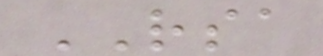RSA
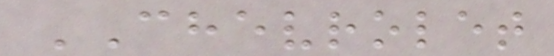CHEVROLET
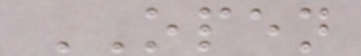OPEN
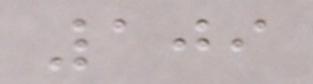109
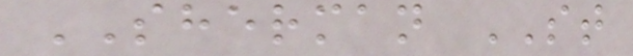SHERMAN ST
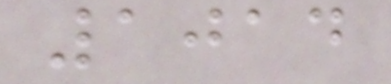1014
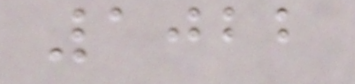1022
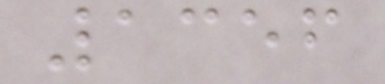1356
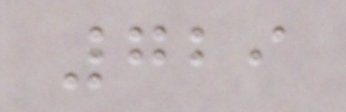729
